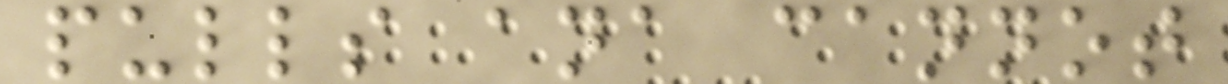pulls ana cannot
